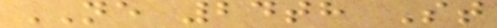NE 24th St
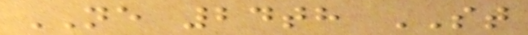NE 24th ST
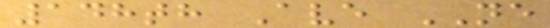148th Ave NE
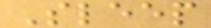Sleep
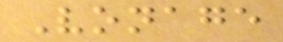Vonage
